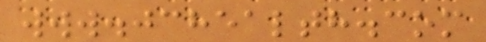www.jchealth.com
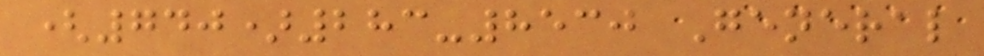(740)283-8530 General
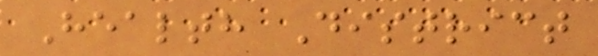Health District
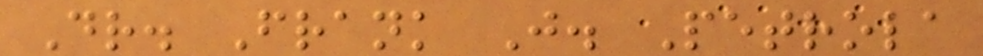Dr. Frank J. Petrola
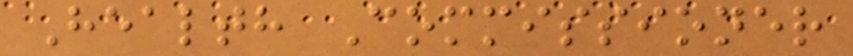Health Commissioner
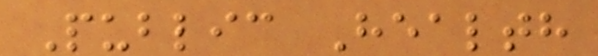Public Health
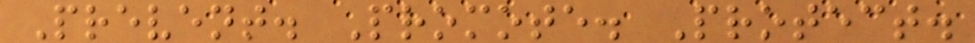Prevent. Promote. Protect.
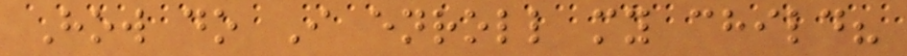How do I enroll my child?
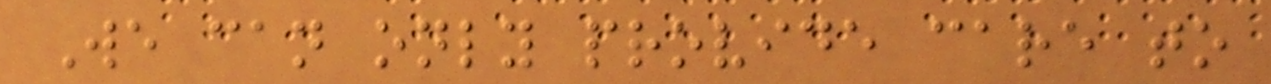We can only provide care to
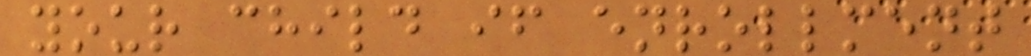your child if enrollment
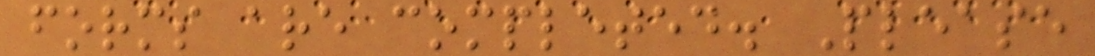forms are completed. Please
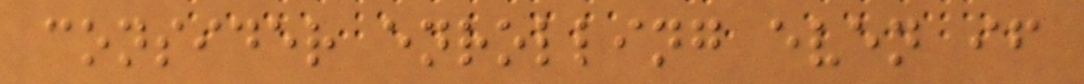consider enrolling even if
